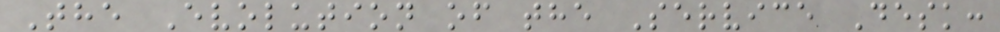The Evolution of the Service Desk:
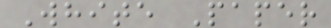White Paper
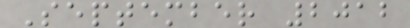September 2012
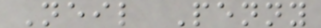Neil Penny
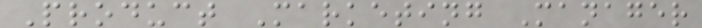Product Marketing Manager
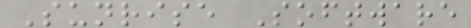Sunrise Software
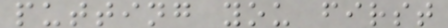putting you first
